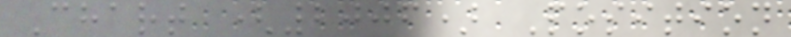Chart (2006) Position
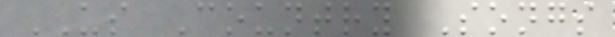US Country Songs
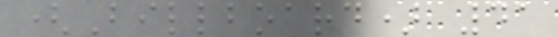(Billboard) 41
